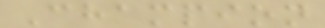Champion
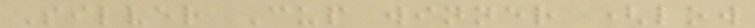Silver Cup winner (low
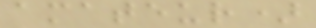amateur)
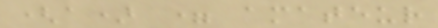(a) = amateur
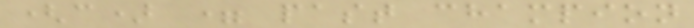(c) = past champion
